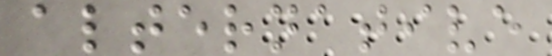alternative
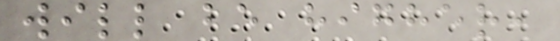will be higher,
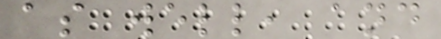as well, and
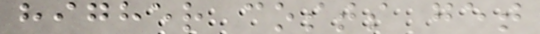higher costs get
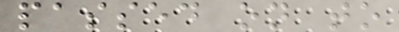passed on to
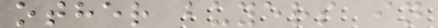other buyers in
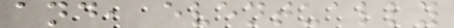and, eventually
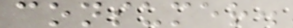consumer.
